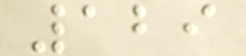129
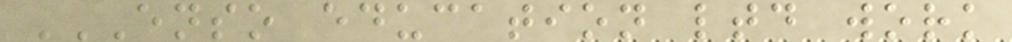ENSO EDUCATION LTD WORK
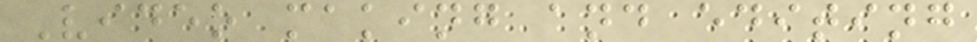Video making and editing
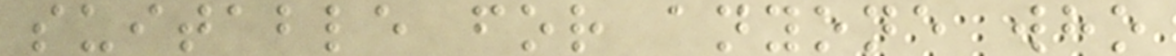suitable for anyone who
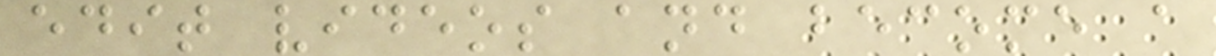edit videos and become a
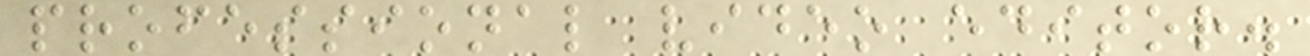professional video editor.
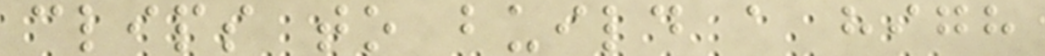clips to build a high
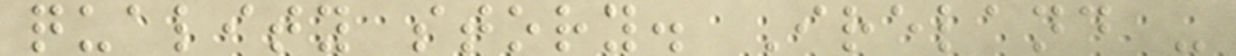quality story. Ireland -
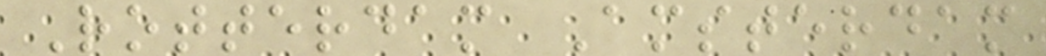Rotterdam Amsterdam
